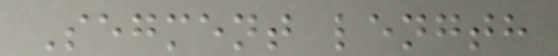Segment length
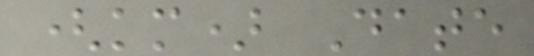(km) Date
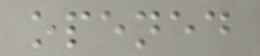opened
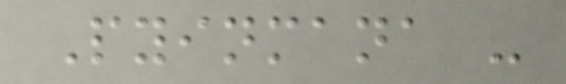Pyinmana -
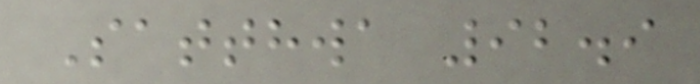Satthwa 92.9
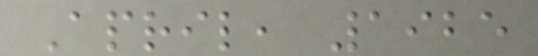April, 1925
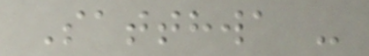Satthwa -
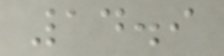14.9
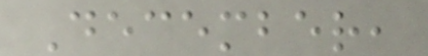December,
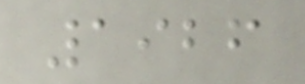1926
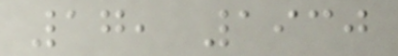17, 1930
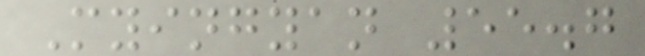Myingyan 55.7
